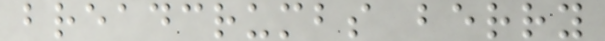breadcrumbs berry
